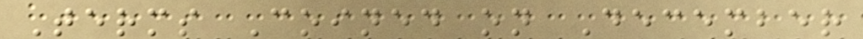Terms Coined on December
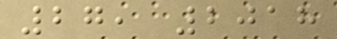27, 2018
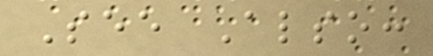See Also:
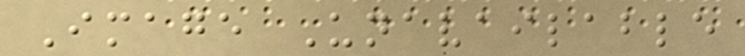Image Unavailable
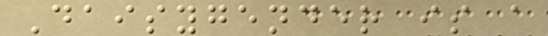Daisygender is a
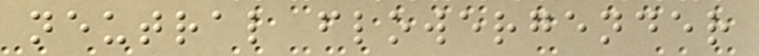neutral flowergender
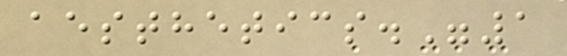aesthetics."1
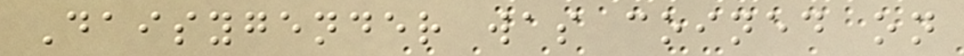Daisygender was coined on
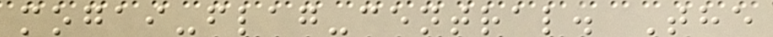mogai-flag-central. The
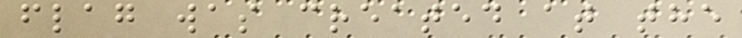flag was created at the
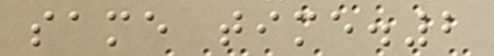same time.2
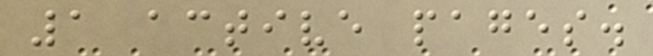1 active pages.
